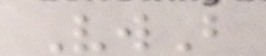VwB
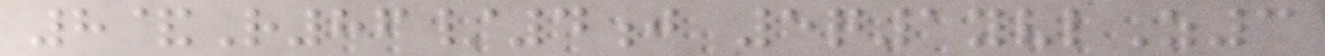8&R86/4j 5q1yvlZ3
